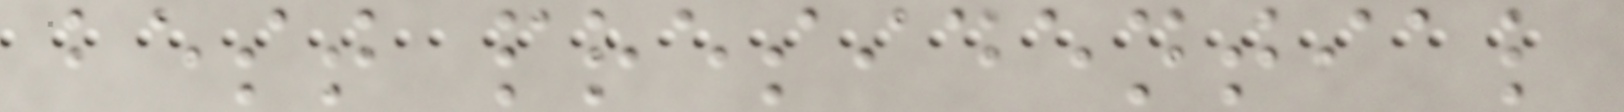best presidential
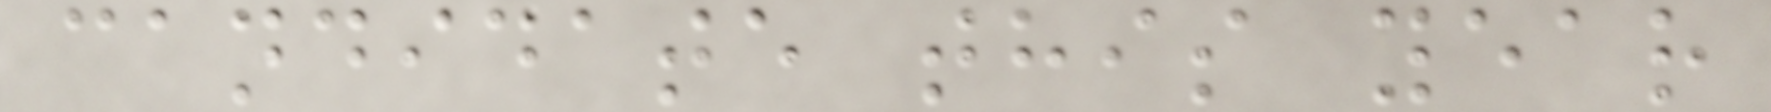candidate this year
